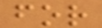for
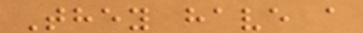They have a
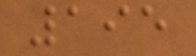195
